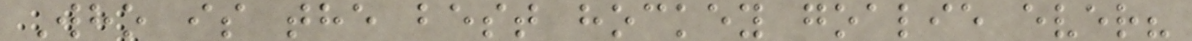Who is the best hockey goalie ever?
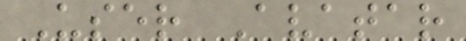User Avatar
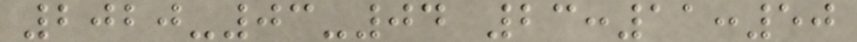2020-03-04 23:11:50
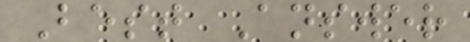Best Answer
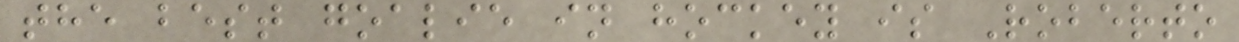the best goalie in hockey is Roberto
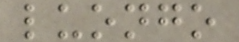luongo
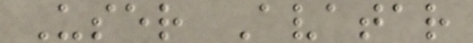User Avatar
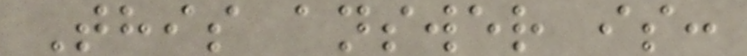This answer is:
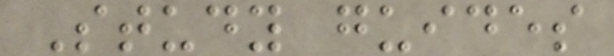Study guides
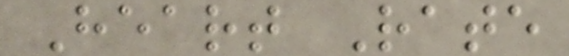Heart Rate
